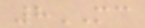8MC
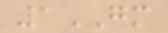1GM
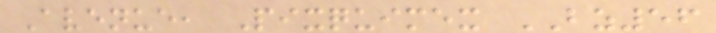Avenue, Pixquimex BZ56
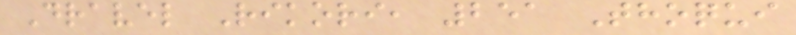Dravel Rikori, 251 Thoqui
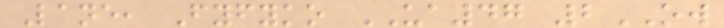Lane, Fyfyko UA47 2OW
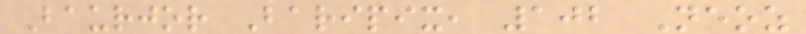Baurjor Baripix, 102 Neoz
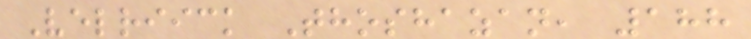Velriick Thoshazan, 188
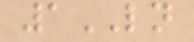1LN
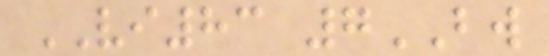VI83 7BW
